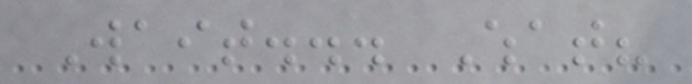Wait... What?
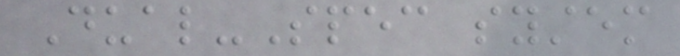Dual-Spec system
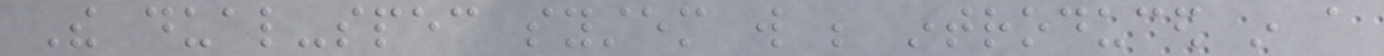The dual-spec system will be introduced in a
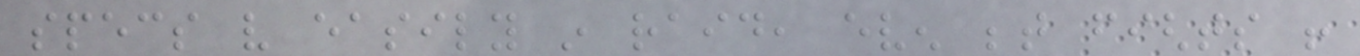specs very easily in raid, even between fights !
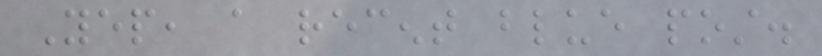Yep, a recent blue post.
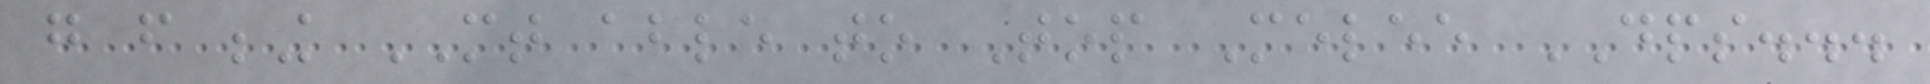go from being MT able to Top Melee DPS...
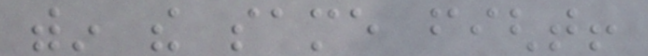within the same fight!
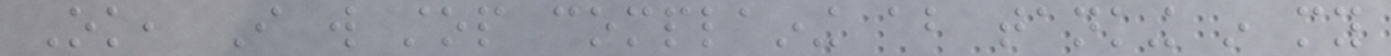Ok, I will stop complaining about tanking in my
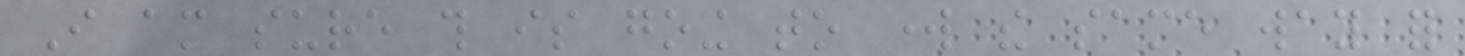I am sure this is going to work the same way for
